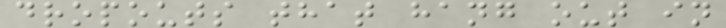dropouts that hang out in
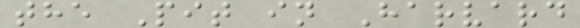the Pit in Harvard
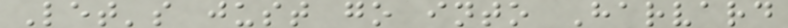Let's just go into Harvard
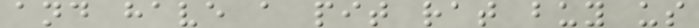and have a pit rat buy us
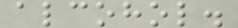alcohol.
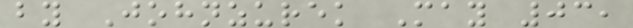by Johnzurek May 03,
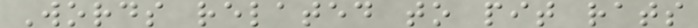Words related to pit rats
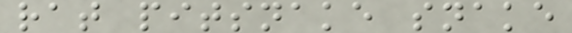rat pitsnake snake
